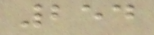254
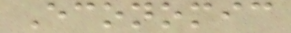Economic
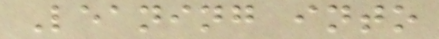Leaning into
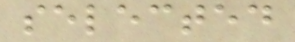selected
